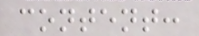content:
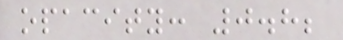opacity: 0.8;
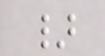}
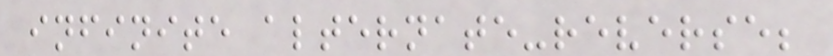infinite alternate-reverse;
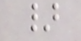}
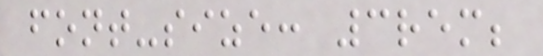font-size: 3rem;
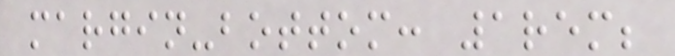margin-bottom: 1rem;
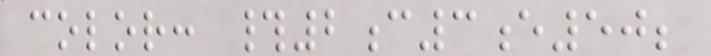color: #2c3e50;
